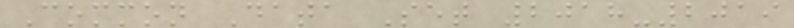Common Data Set 2018-2019
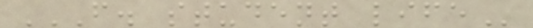F. STUDENT LIFE
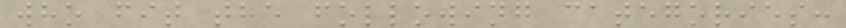who fit the following categories:
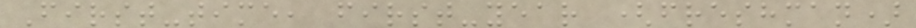First-time, first-year (freshman)
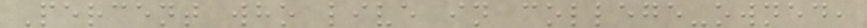Percent who live in college-owned,
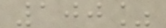100%
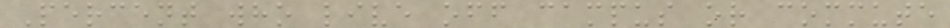Percent who live off campus or commute
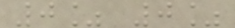0% 0%
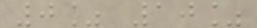0% 10%
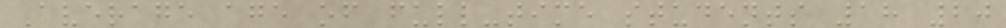Average age of full-time students 18 20
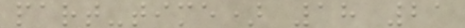part-time) 18 21
